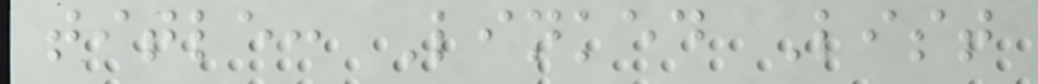title: Linked List
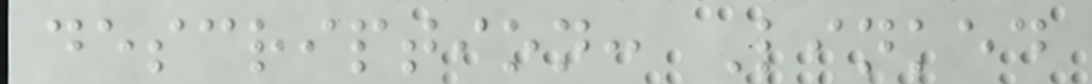description: Linked
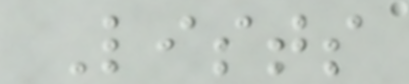Lists
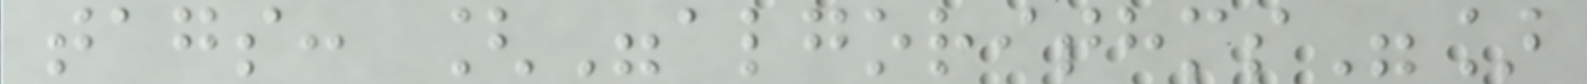tags: ["algorithms"]
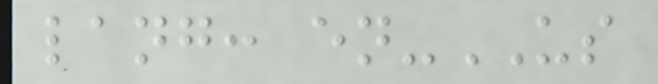lang: en-US
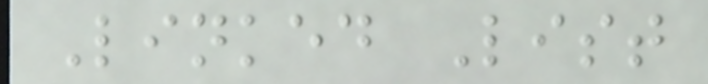Linked List
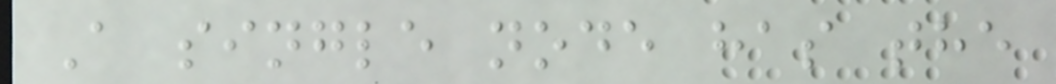A single node has the
